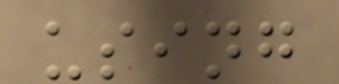using
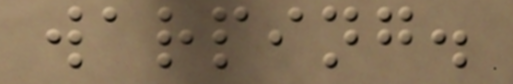warping.
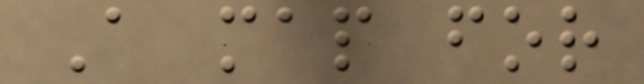A map for
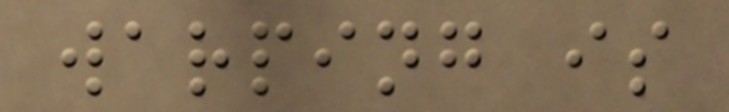warping is
